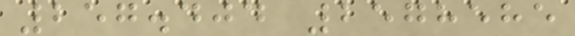257.404 2578585
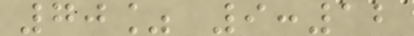70% 9:12
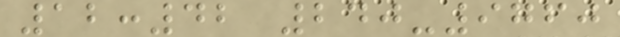12:42 240-9760
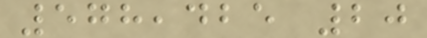578,425 20
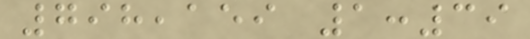798,159 1:39
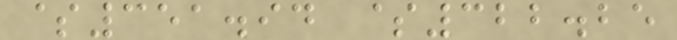$351.94 $322.25
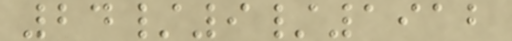24/9/1912
